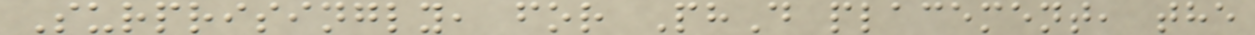Surprisingly, for PhD placement, the
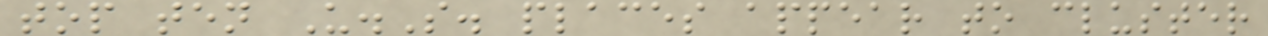top ten U.S. places appear to cluster
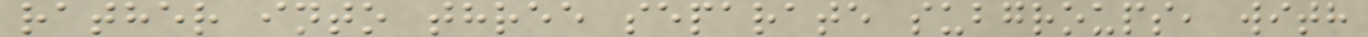rather into three separate subgroups, with
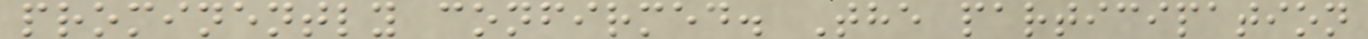prominently confirmed. The participation
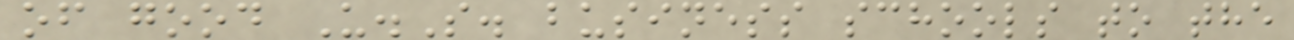of good U.S. business schools to the
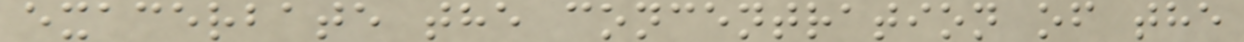exacerbate the concentration of the
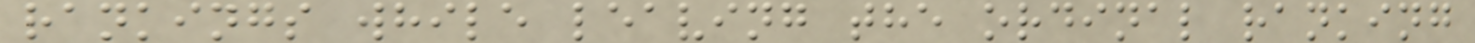rankings while leaving the ordinal ranking
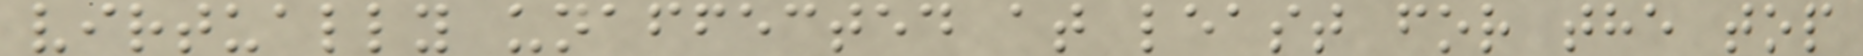virtually unaffected at least for the top
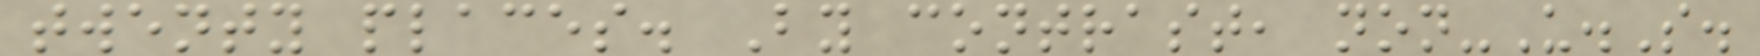twenty places. By contrast, non-U.S.
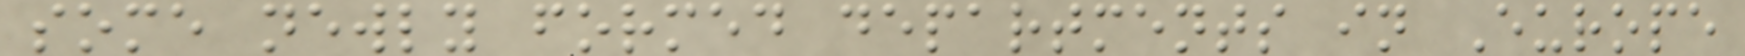some newly formed departments in Europe
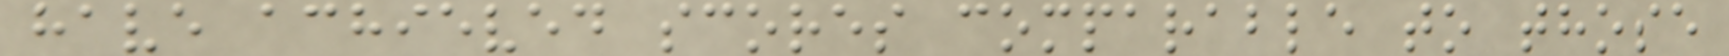have achieved scores comparable to those
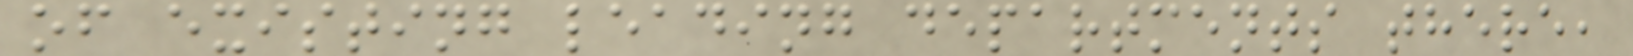of existing leading departments there,
